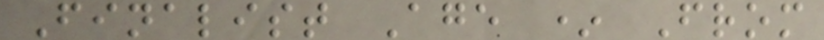Finalist Age * From
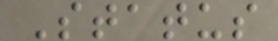Status
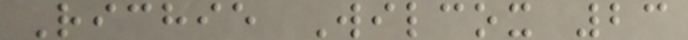Richie Wilcox 23
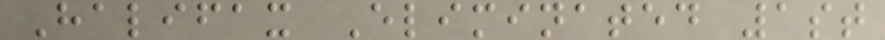Halifax Eliminated 1st
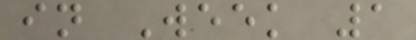in Week 1
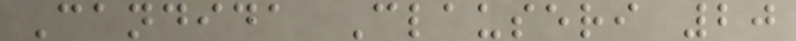Candida Clauseri 20
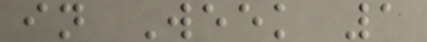in Week 1
